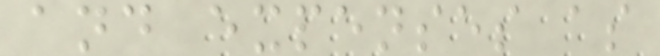and expenses as
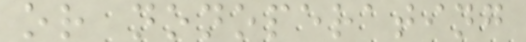or nonoperating
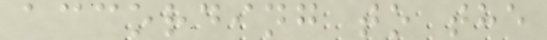according to the
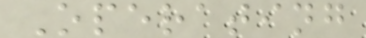Operating
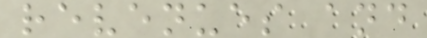revenues and
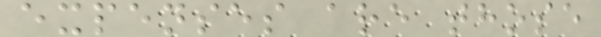expenses are those
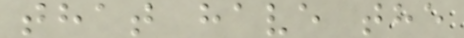that have the
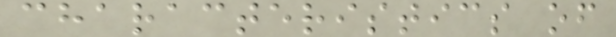characteristics of
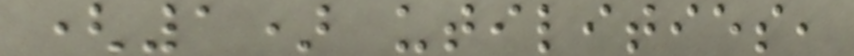(1) utilities,
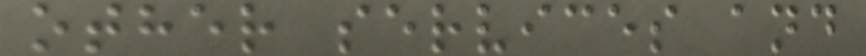other services and
